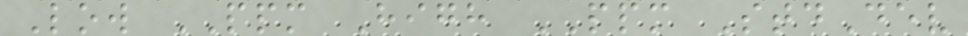Low PPM High PPM StdDev
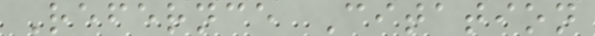Refernce Citation
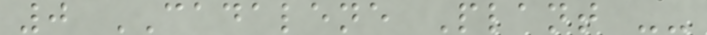0 CADALENE Plant --
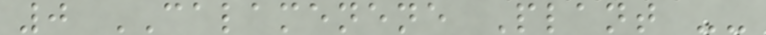0 CALAMENENE Plant --
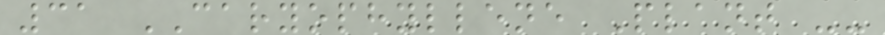31 CARYOPHYLLENE Plant --
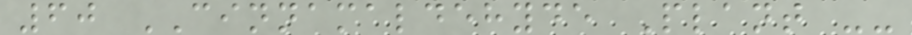60 CINNAMALDEHYDE Plant --
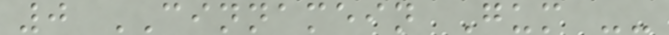0 CINNAMEIN Gum --
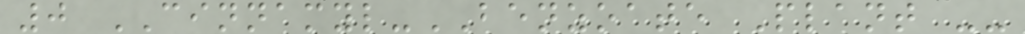0 CINNAMYL-BENZOATE Plant --
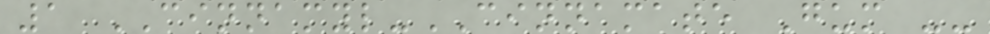1 CINNAMYL-CINNAMATE Gum --
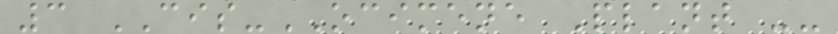3 CIS-OCIMENE Plant --
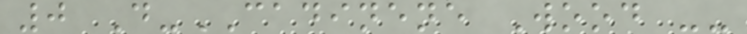0 D-CADINENE Wood --
